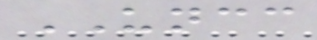UNCC
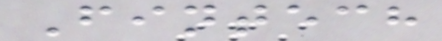Fintech
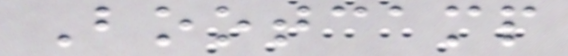Bootcamp
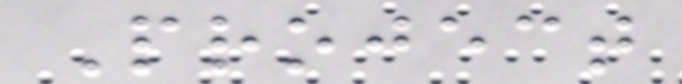Project
